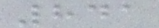841
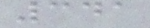341
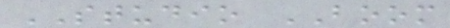STUDIO BOOM
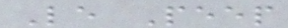Le Peep
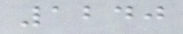1240
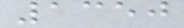1350
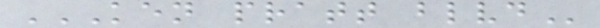KEN PRATT BLVD
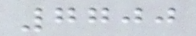7700
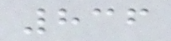836
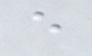e
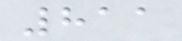811
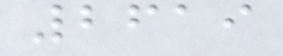2619
